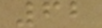62
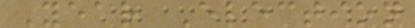Year Election
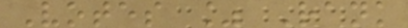Votes % Rank
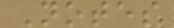Notes
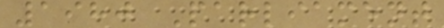1980 Parliament
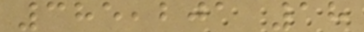385,201 18
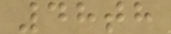48th
